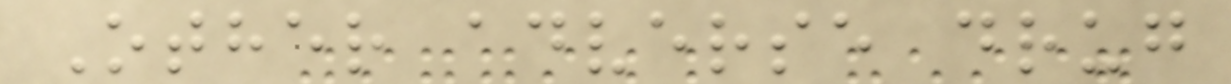Other adverse drug
